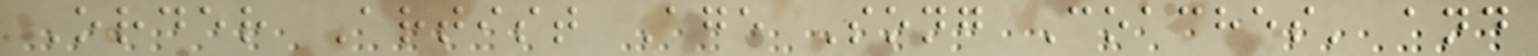Order Artist Age Song Coaches' and
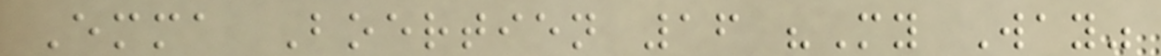Emma Boertien 16 "My Way"
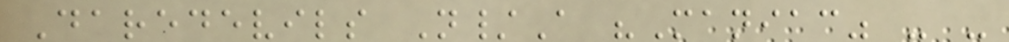Daredevils N/A "Maniac" - -
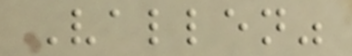Vallen"
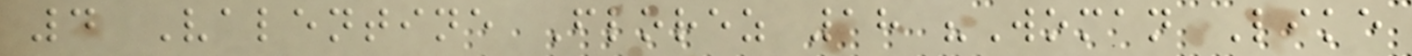4 Valentine Florez 18 "Woman Like
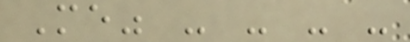Me" - - - -
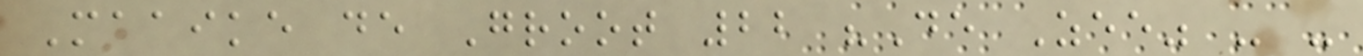Maaike de Groot 22 "De Zee" - -
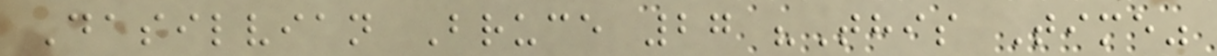Dasilvian Bruce 27 "This Time"
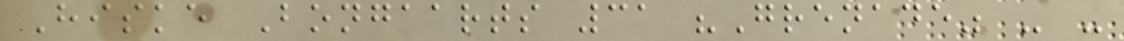Hiske Bongaarts 31 "Grenade" - -
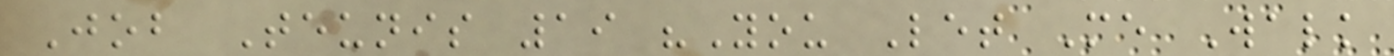Job Teunis 19 "You Let Me Walk
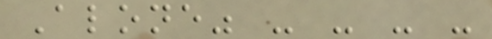Alone" - - - -
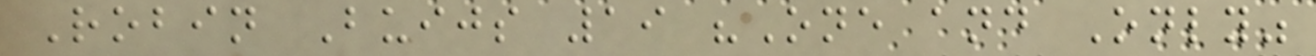Robin Buijs 19 "One and Only"
